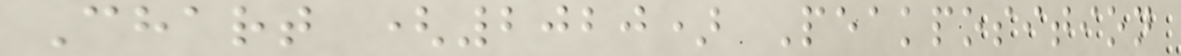Chart (2020) Peakposition
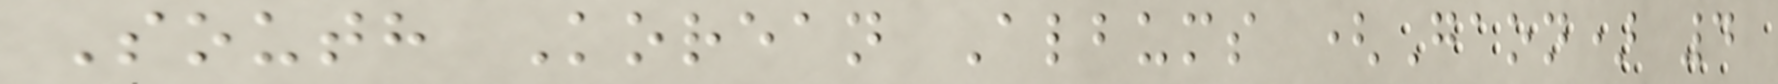South Korean Albums (Gaon) 4
